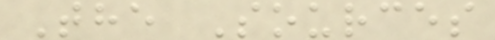The Sources
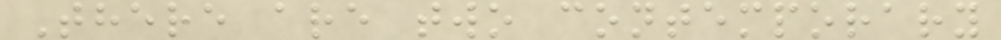There are two contemporary
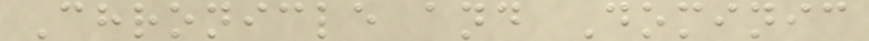Chronicle and Dominic
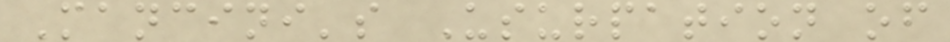Mancini's Usurpation of
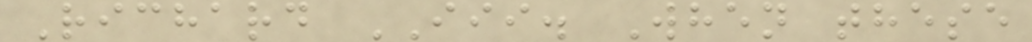Richard III. When these
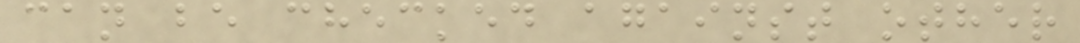can be checked against other
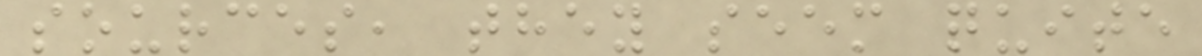sources, they seem quite
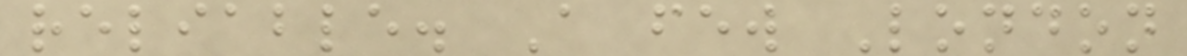reliable. A few London
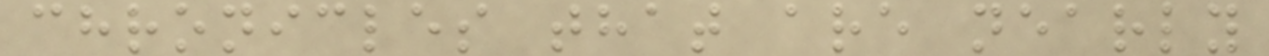chronicles that are nearly
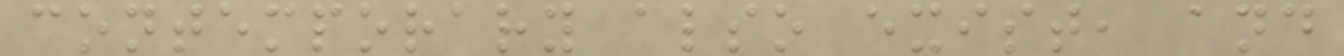contemporary also exist, and
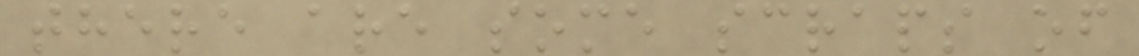there are some scraps of
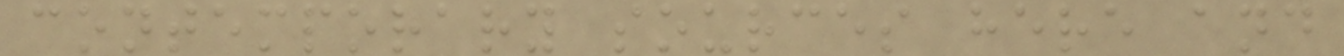contemporary sources here and
